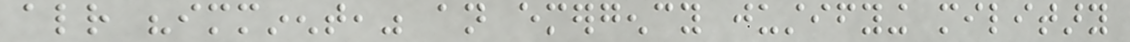already "imminent," an emergency justifying military
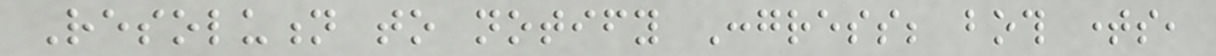Resolution to notify Congress; both times,
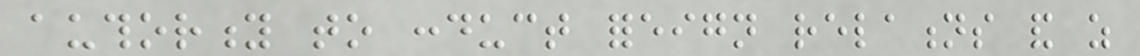authority to conduct foreign relations and as
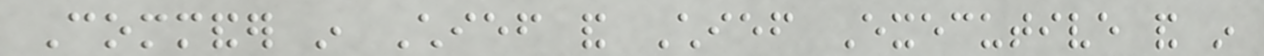Commander in Chief and Chief Executive and in
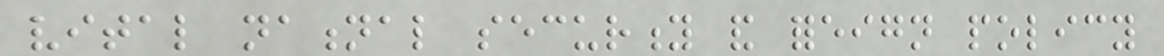vital national security and foreign policy
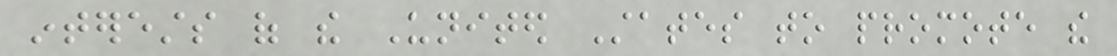interests of the United States to promote the
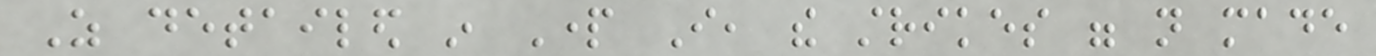As detailed in Part I, the strikes were not made
